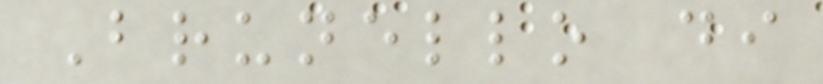Brunello di
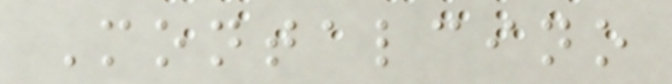Montalcino
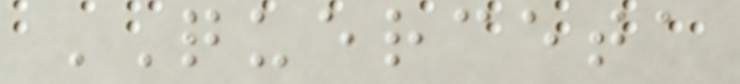QUERCETA
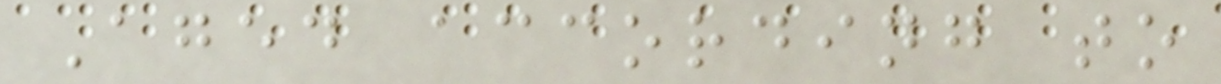Aged according to
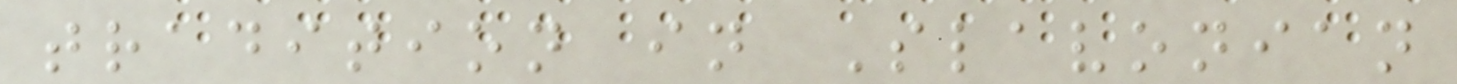tradition in Slavonian
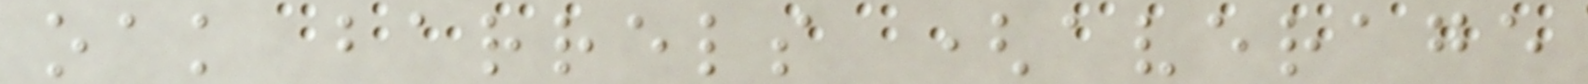oak barrels (average
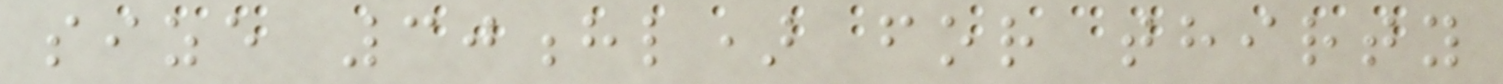size 30hl) for thirty
